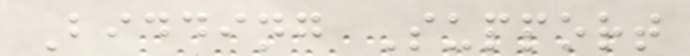Bidding Support
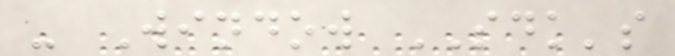- Window SDK's
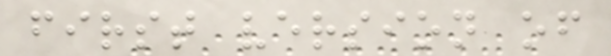first version of
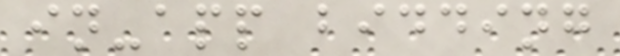in-app bidding
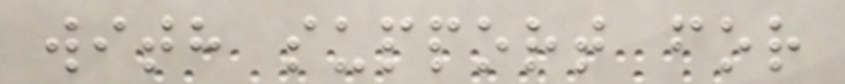with support for
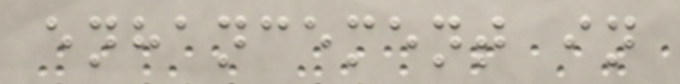enhancement in
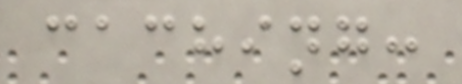caching:
